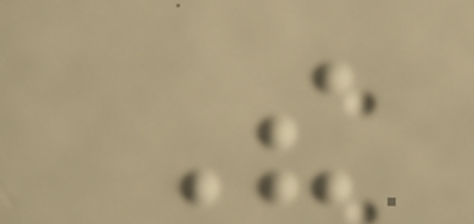The
